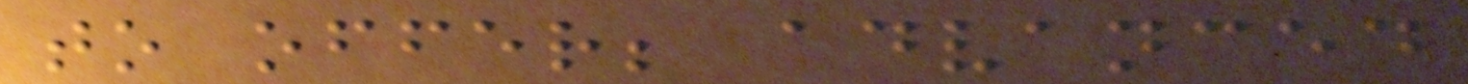to offer; advanced
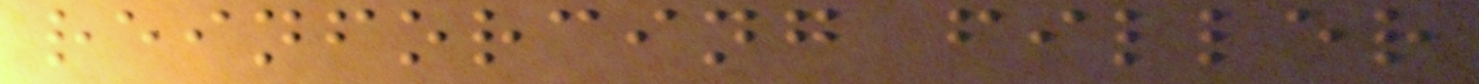reinforcing filler
